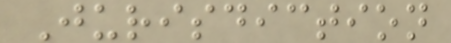Jurisdiction
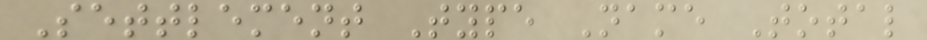Settlement Type Name Total
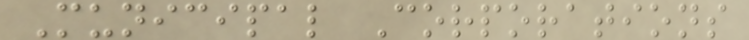Municipal Corporations
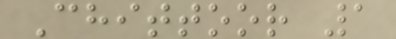Chittoor 1
